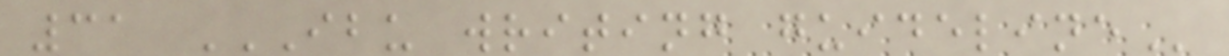31 IBU WRITING GUIDELINE
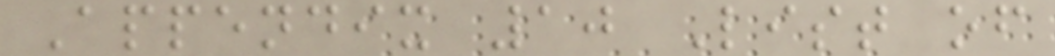Appendix 10 List of
